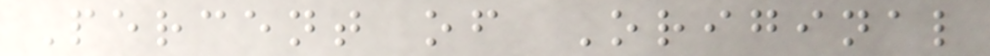Percent of Original
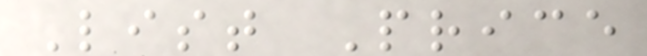List Price
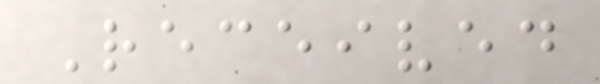Received
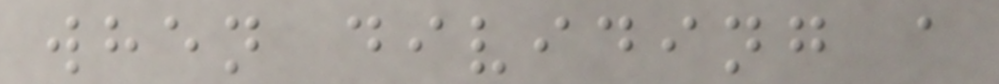when dividing a
